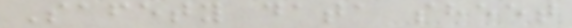Safety data sheet
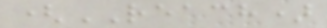(REACH)
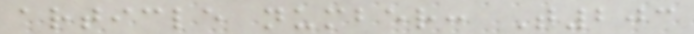article number: T203
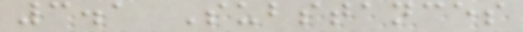3.1 Substances
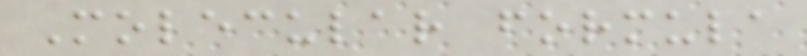Molecular formula
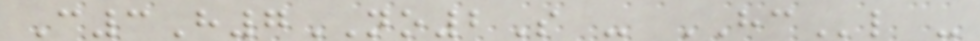C3H7NO2S - HCl -
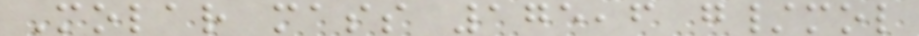Molar mass 175,6 g/mol
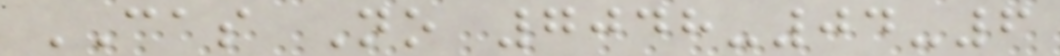CAS No 7048-04-6
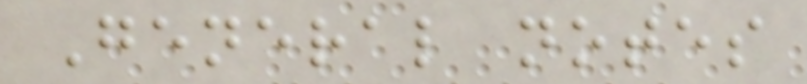General notes
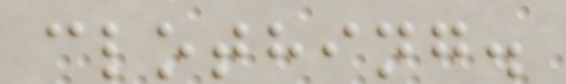clothing.
